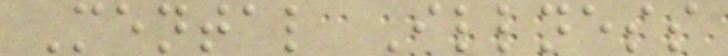Mental Illness
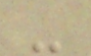-
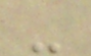-
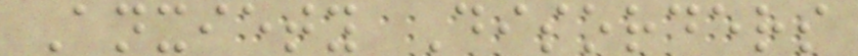Anxiety Disorders
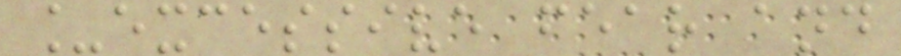_excessive fear and
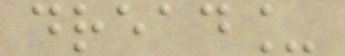dread_
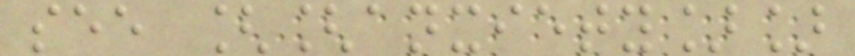see [[anxiety]]
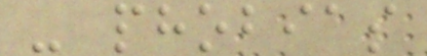- phobias
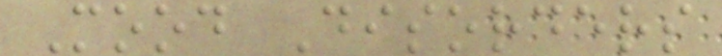Mood Disorders
